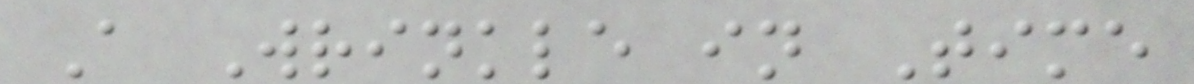A Wrinkle in Time
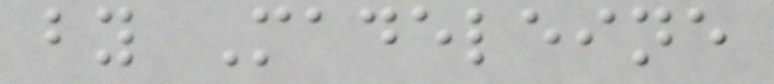by Madeleine
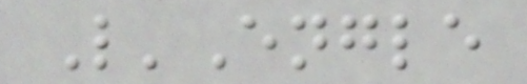L'Engle
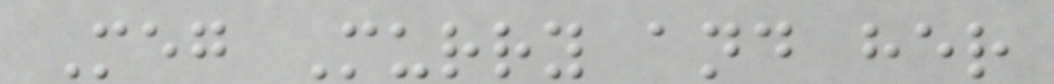Meg Murry and her
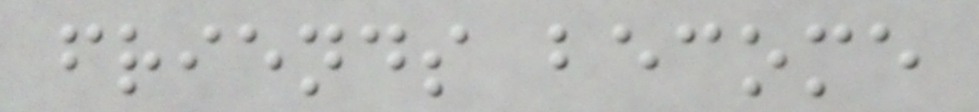friends become
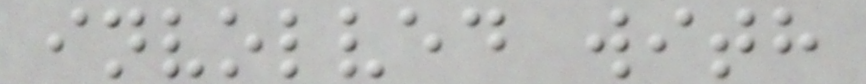involved with
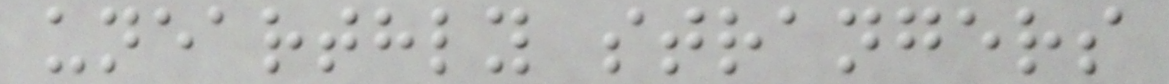unearthly strangers
